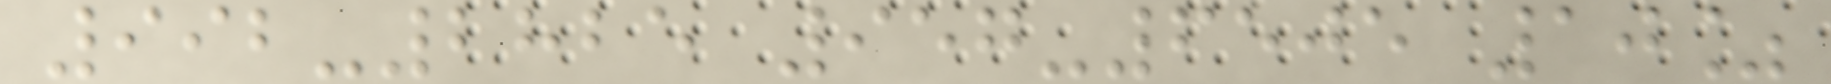992-2825 957-6505 10%
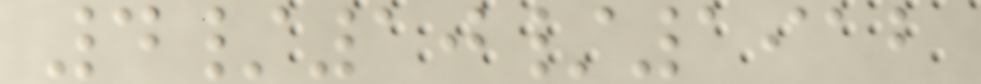4/10/1912
